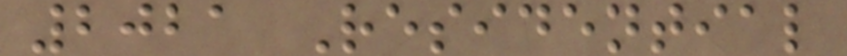2021 Residential
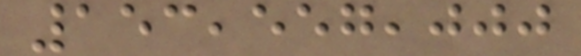153,557,000
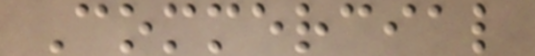Commercial
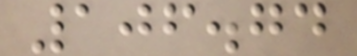106.74
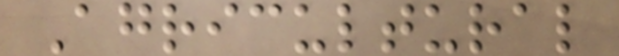Agricultural
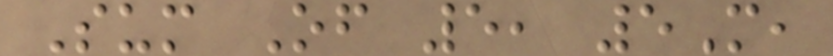Sum Of 5, 5M,
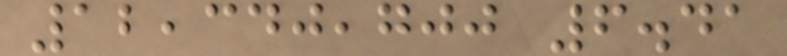12,340,700 6.41
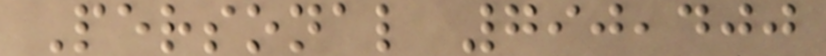Personal 790,400
